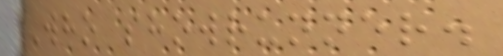Who showrunner.
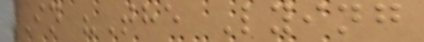In "The Lying
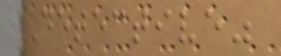Detective"
